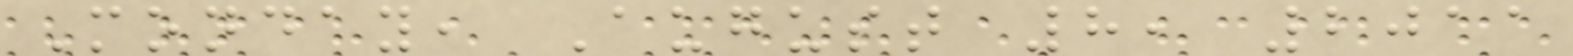Monday, August 8, 2011
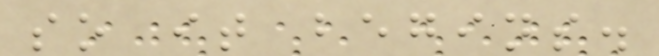so it begins.
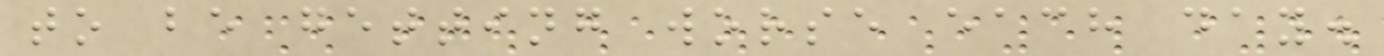to be getting worse each day.
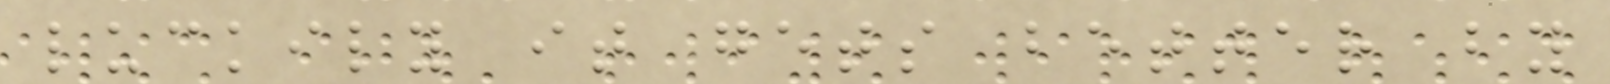luckily it gets better by
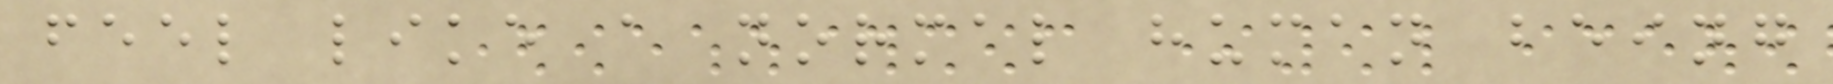feel like a normal human being
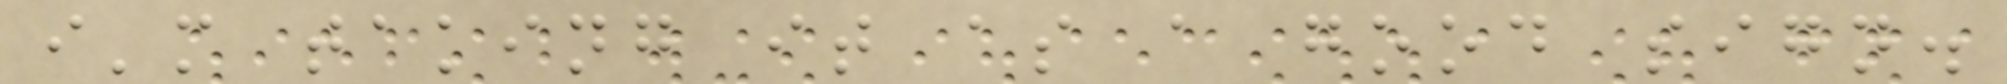i'm taking it as a good sign.
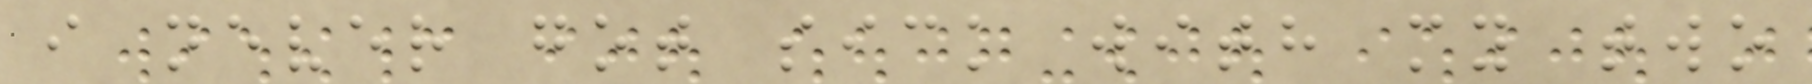i never got sick with my two
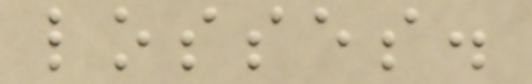losses.
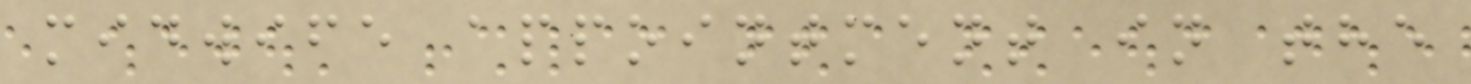midwife appointment in the
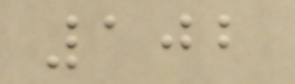102
